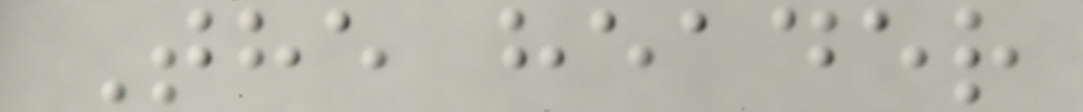The header
